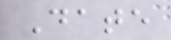Date
